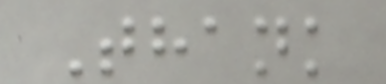Thank
